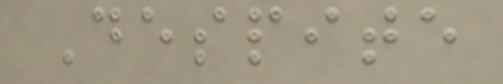Despite
